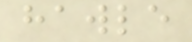hawle
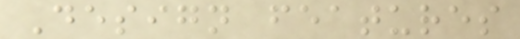Design features
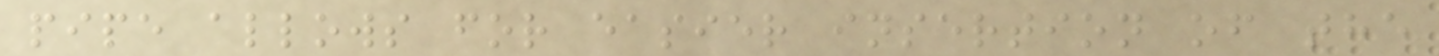pipe allows for easier insertion of the
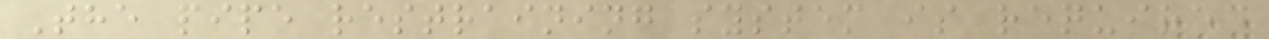The pipe restraining system is required
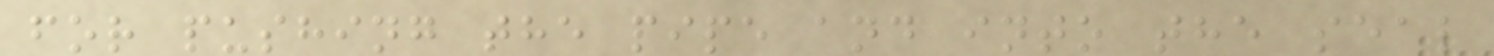for pushing the pipe and into the seal
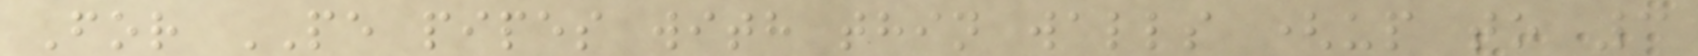For PE pipes with thin walls (up to 3
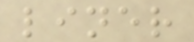liner
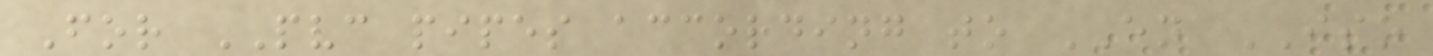For PVC pipes according to EN ISO
